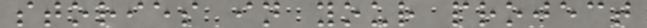stories in your project
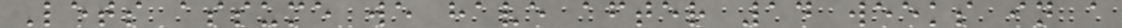Lets assume we have after 14 weeks in a
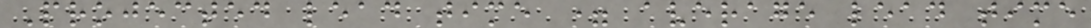Projected lead time = average lead time
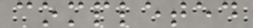completed
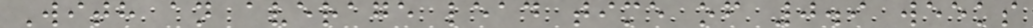With an average lead time of 0.9 weeks
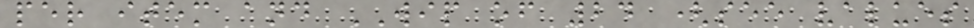per item and WIP of 24 (see values
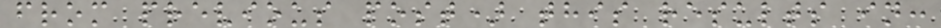from previous post) this results in:
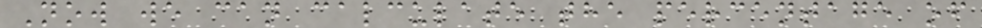Now we can calculate the percentage of
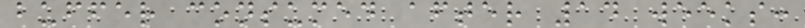buffer consumed after 14 weeks:
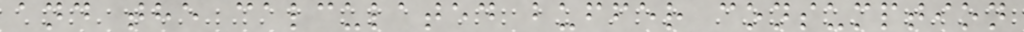and the calculated buffer consumption
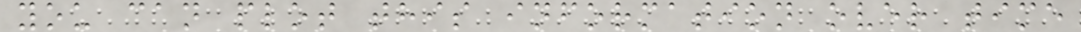you can plot this information over time
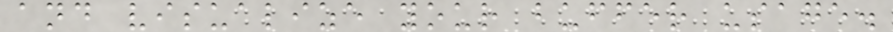and visualize your buffer usage.
